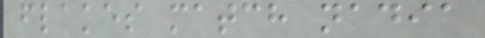flakes match nadia
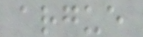argue
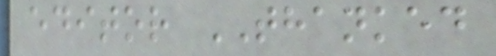editor THANKED
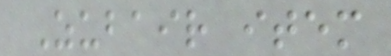Zubair item
